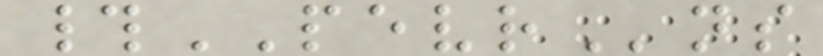#PEVRns
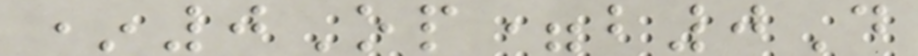*0Op=b0D
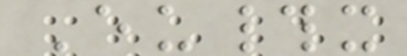Eu#x
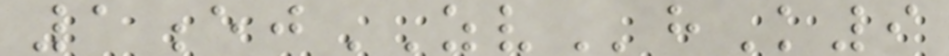1ejZVhK9
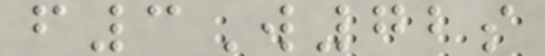f3W72s
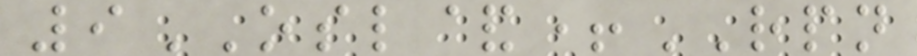9OSL&+RPN
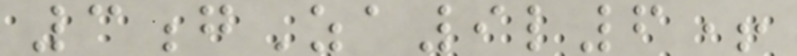3gZa9l6+
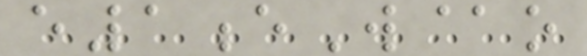e1eW@o
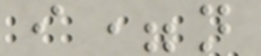i=n
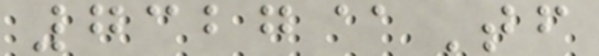7327@Tf
